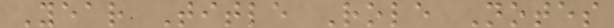Year Title Role Notes
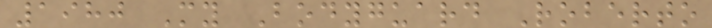1980 My Bodyguard Roberto
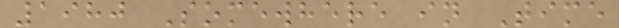1980 Somewhere in Time
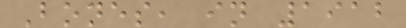Bones, in 1912
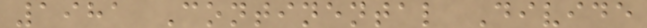1981 Continental Divide
